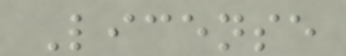License
